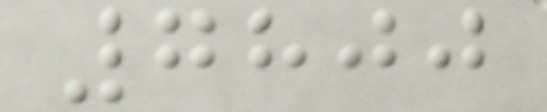7800
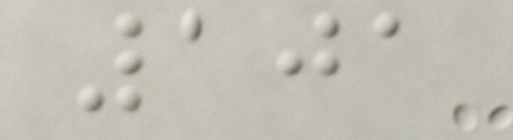101
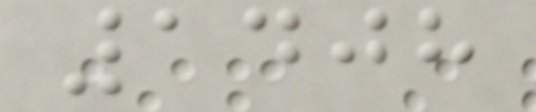1408
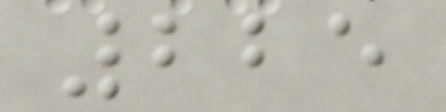225
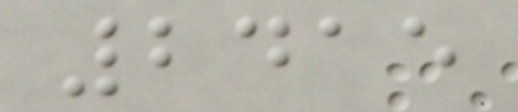2415
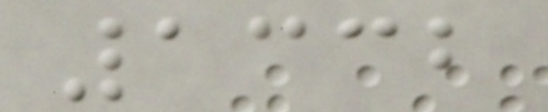1332
